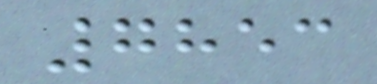7853
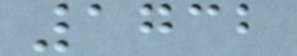1732
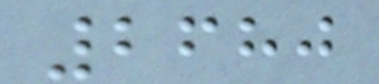2680
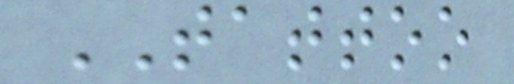TATTOO
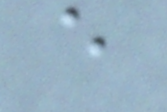e
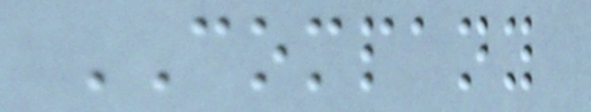COMPANY
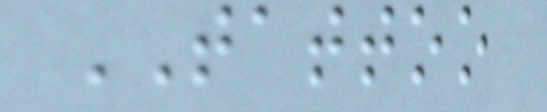TATTOO
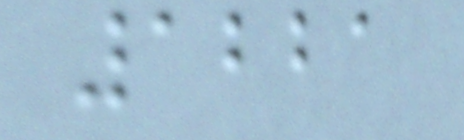1221
